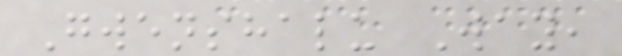Gwenshalu Way,
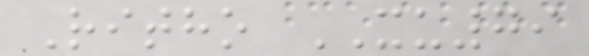Ritho XU79
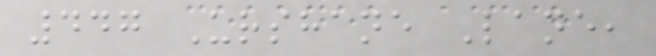447 Urshane Lane,
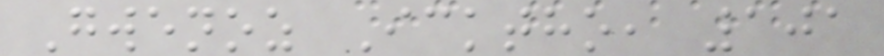Gwenoz Icktho, 101
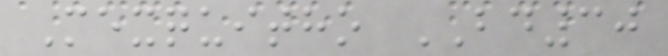Mexquitho BD30
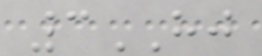3HJ
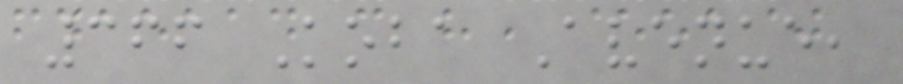366 Koba Avenue,
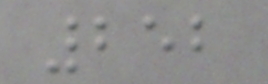252
